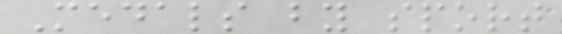Medals by sport
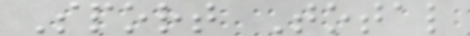Sport Total
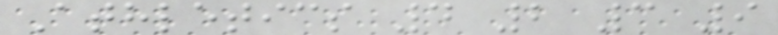Athletics 4 2 3 9
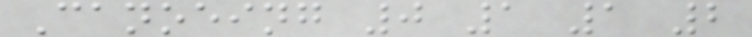Canoeing 0 1 1 2
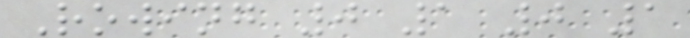Rowing 0 1 0 1
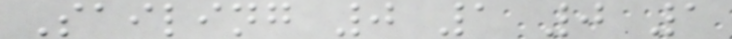Sailing 0 1 0 1
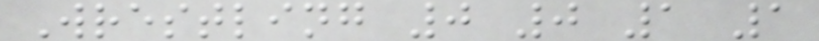Wrestling 0 0 1 1
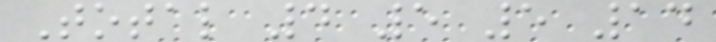Total 4 5 5 14
